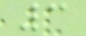3
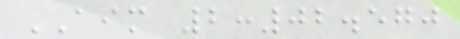AIM 2:02.570
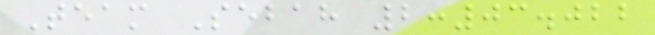Team Sebah 2:03.022
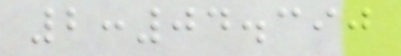2:04.390
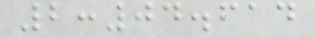2:04.614
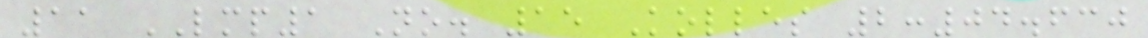11 LMP1 No. 15 Kolles 2:04.630
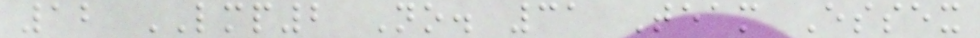12 LMP2 No. 31 Team Essex
